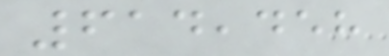614,458
